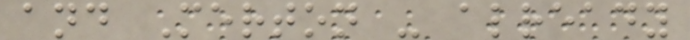and Merton - already
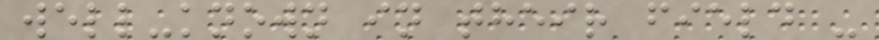well-known in their field -
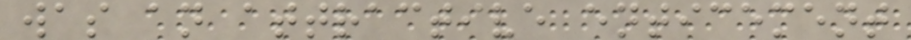was an attractive enticement
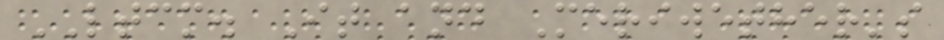LTCM. It and Meriwether's
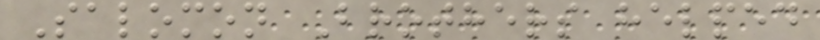Salomon Brothers helped
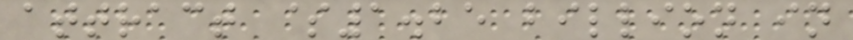attract $1.25 billion in
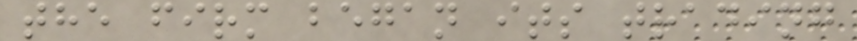the firm began its trading
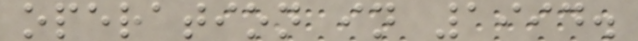operation in 1994.
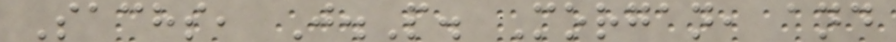Sachs, J.P. Morgan, and
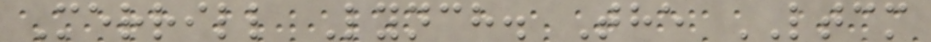Merrill Lynch. The LTCM
